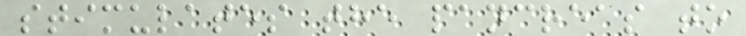stimulates the pancreas to
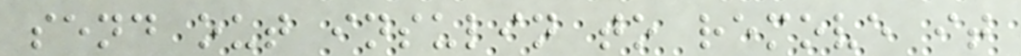send out insulin to remove it
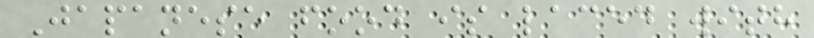Japanese food is laced with
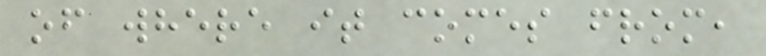of where it comes from,
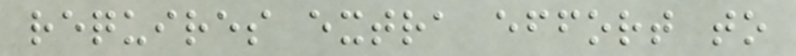requires extra effort to
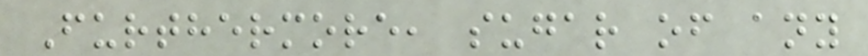Furthermore, sugar of any
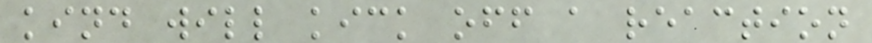kind will kick off a reaction
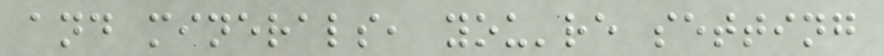and minerals, you're setting
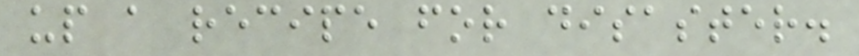up a recipe for disaster.
